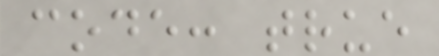code: true
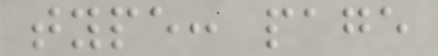type: page
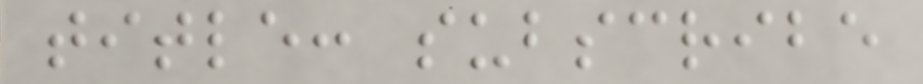title: subscribe
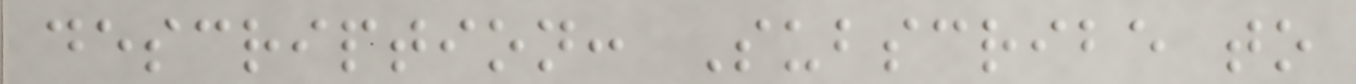description: Subscribe to
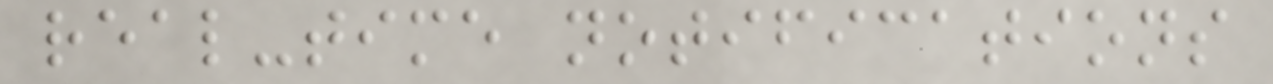real-time notifications
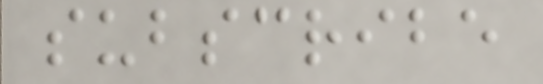subscribe
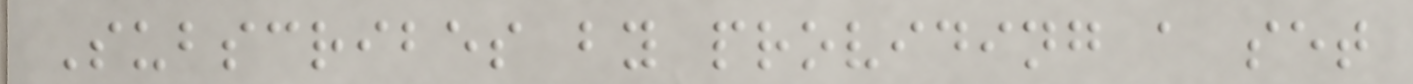Subscribes by providing a set
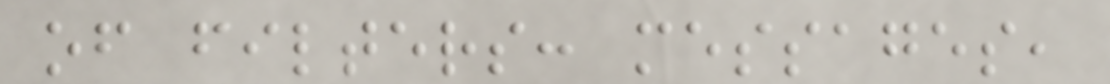of filters: messages,
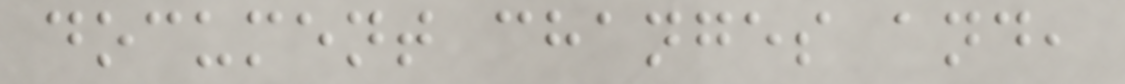document changes and,
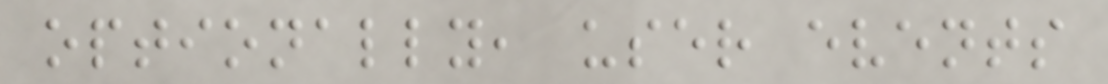optionally, user events
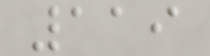119
